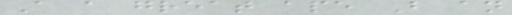A a great ape B an
